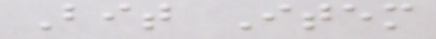Bit Item
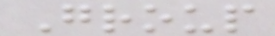Group
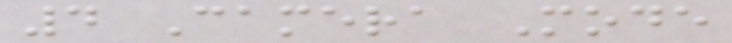4 Camera Mode
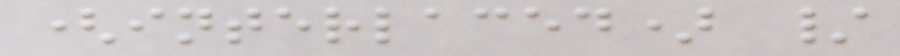(interlaced) /
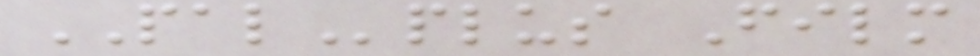PALplus Film
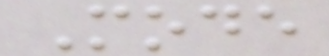Mode
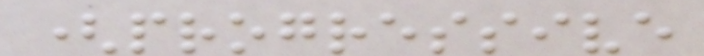(progressive
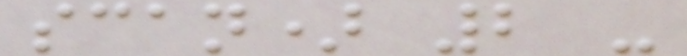scan) 2 -
